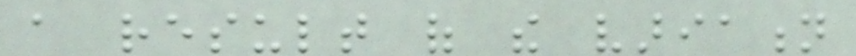a result of the variation
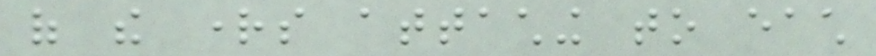of the rights attaching to each
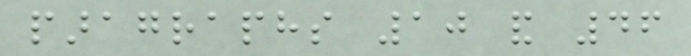paragraphs 10 and 46
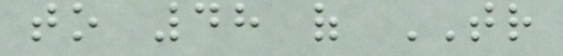to 48 of TR
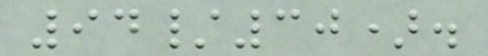94/30).
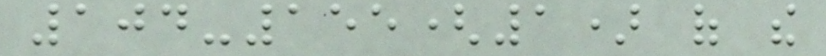104-155(1) of the
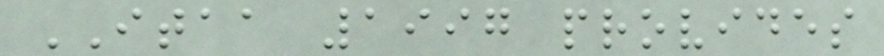ITAA 1997 provides
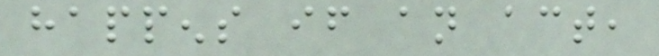happens if an act,
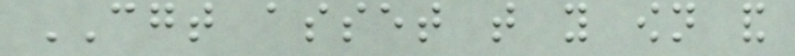CGT asset that you own and
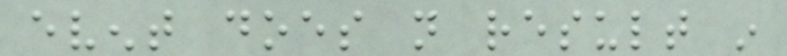event does not result in
